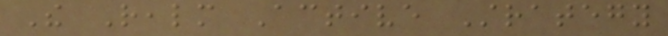The Realm Active Strategy
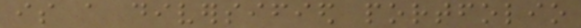is a diversified portfolio
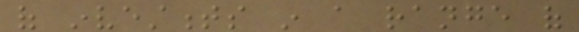of investments in a range of
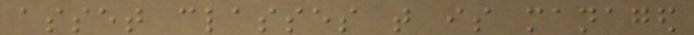asset classes that is managed
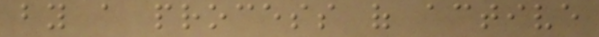by a process of active
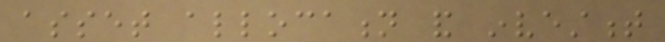asset allocation and investment
